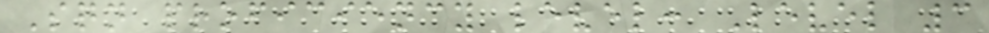Sqn proficiency level: Level 3
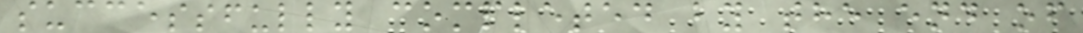successfully completed by the end of
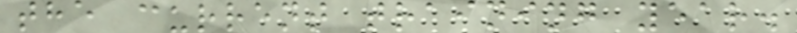the current training year.
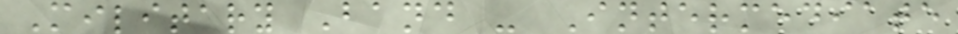Military Band - Intermediate
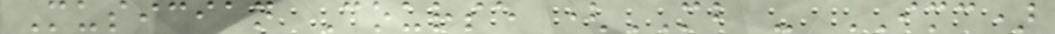Musician Course (MB - IMC)
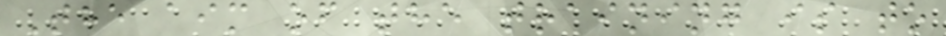The aim of the training is to
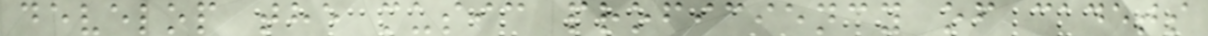develop the music proficiency of cadets
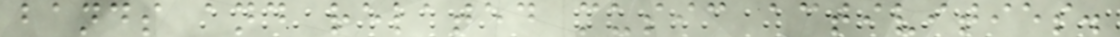bands and related music activities.
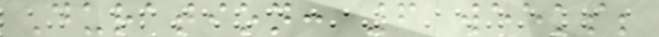Duration: 6 weeks;
